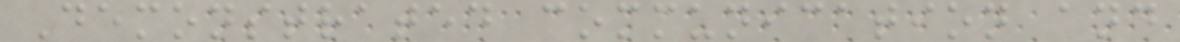Demonstrated communication and
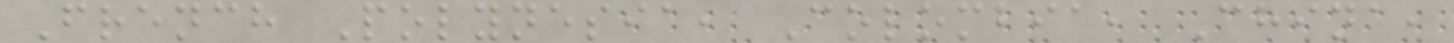French Polynesia, Colombia, China,
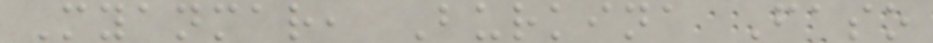Myanmar, Burkina Faso
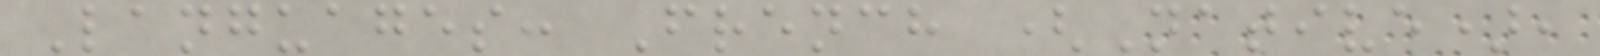Languages: French (Native),
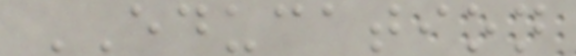EDUCATION
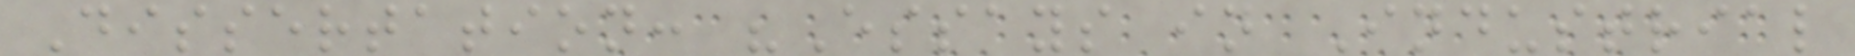Dissertation: "Essays in Industrial
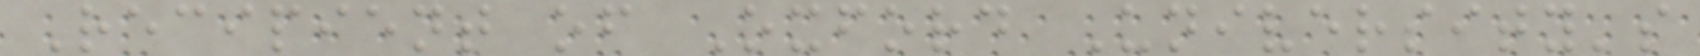Recipient of Oxford University's
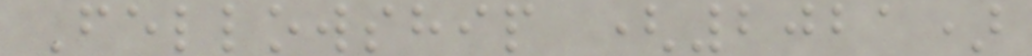Fellowship (2021)
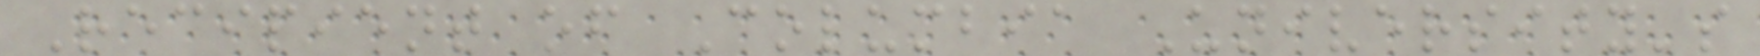Recipient of Columbia University's
